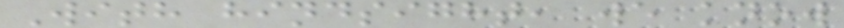With hindsight, we know
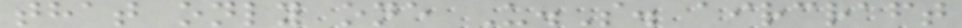that only one U.S. aircraft
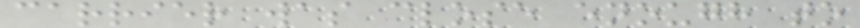carrier was close enough to
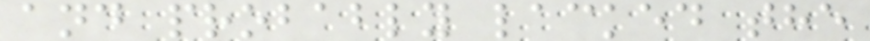and probably lacked the
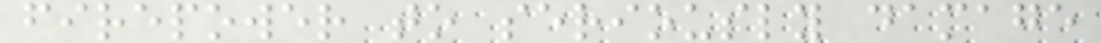firepower to seriously damage
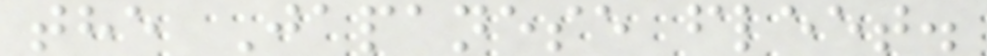the Japanese fleet.
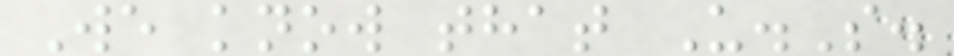We know that U.S.
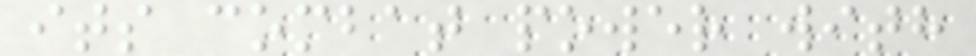its combat power with
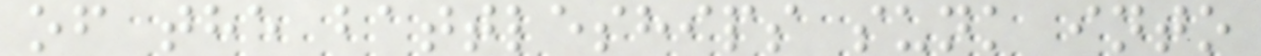of the battleships sunk into
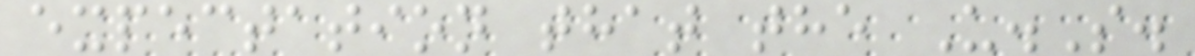expectation that the U.S.
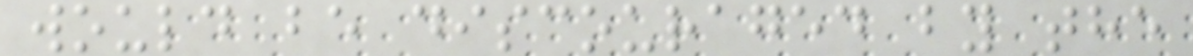would be discouraged by the
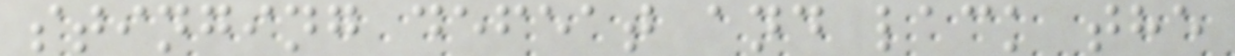stinging defeat and lack the
